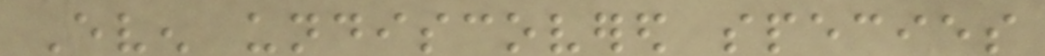Even undiscovered species
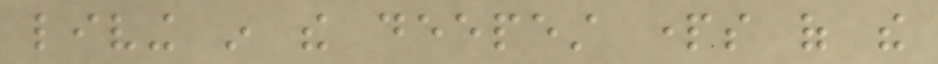living in the deepest parts of the
